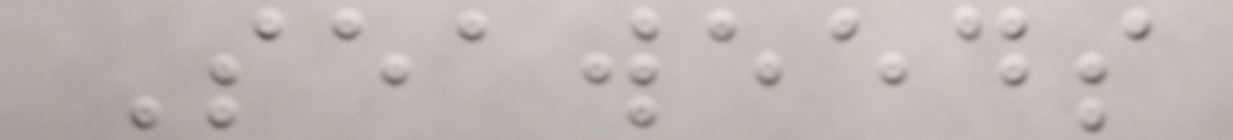Seaweeds
